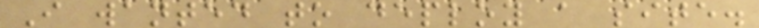I wanted to deploy a site.
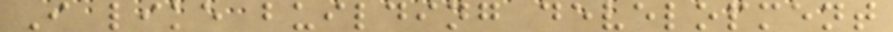I like building development
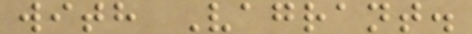with Vagrant.
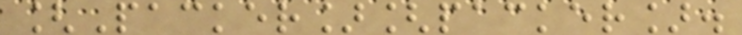[Packer][packer].
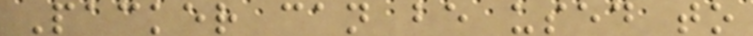Packer can be used to
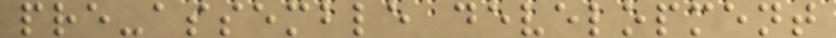pre-assemble development
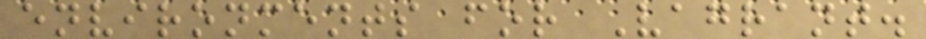environments for Vagrant.
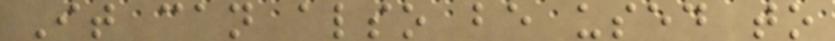It can also be used to
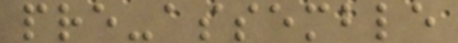pre-assemble
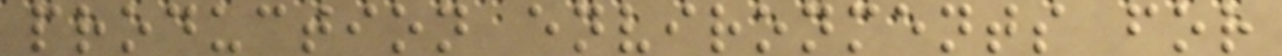production environments for
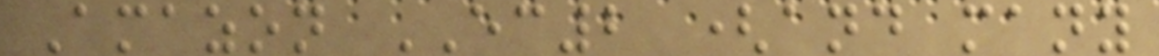Amazon EC2 (and many
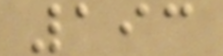193
